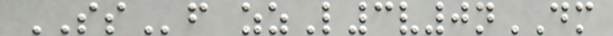SSf zzL3v0nDM
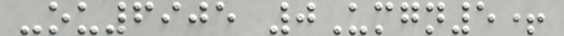-ou6905 0Umgn5+
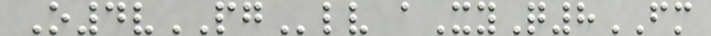O4vPGlv aXyQ8FM
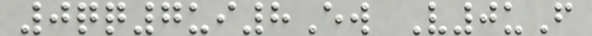0qq7ui8Ew V0uF
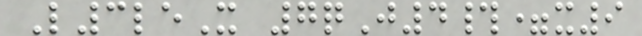L3leX 7qJ4#=x9
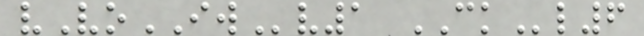vVoIWv1 CKl6
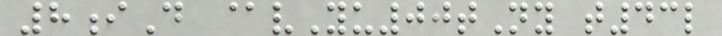8iD @vYu00tNy t43l
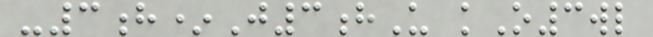-3h*J3hU kO3wl
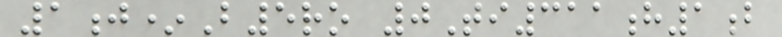1j*B5ro 0Ti311h1b
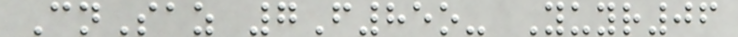CnSaz 7F85o- Yuyr06
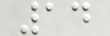14
